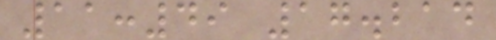11:49 17.214
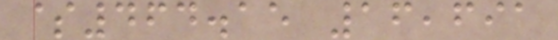$464.15 16,691
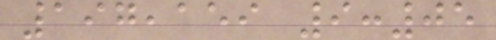197,159 9:05
